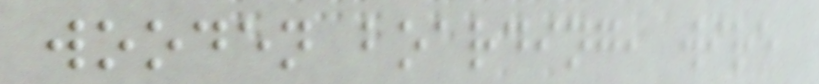wooden boarding, wire
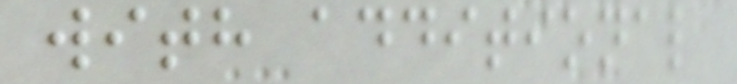with additional
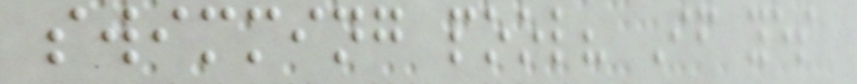swimming pool? If yes
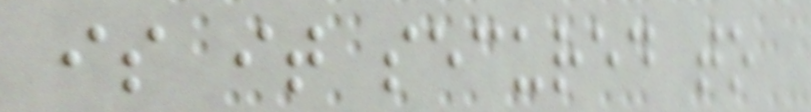is it secured to
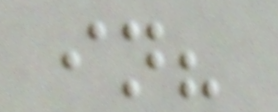in?
